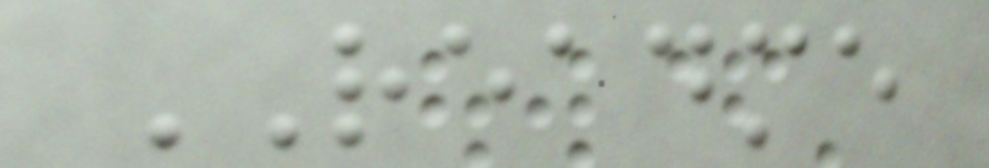README
